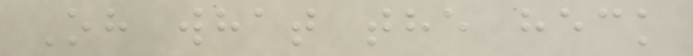Oh what the heck
